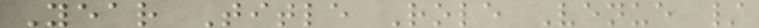Year Title Role Venue /
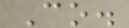Co.
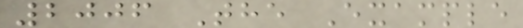2006 The Example
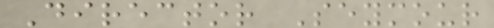Director Seymour
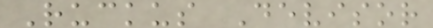Ruckus Devisor
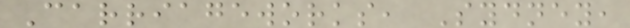Carriageworks, Sydney,
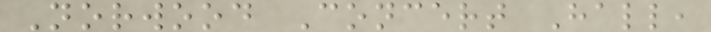Norwood Concert Hall,
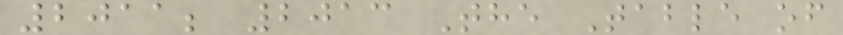2011; 2013 The Table of
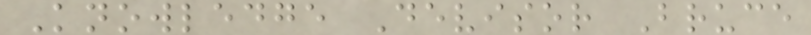Knowledge Devisor Bruce
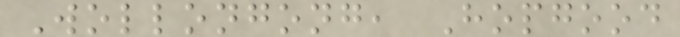Wollongong, Hopgood
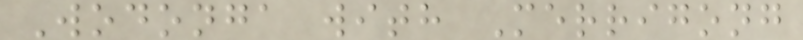Wodonga with Merrigong
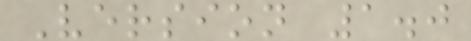Version 1.0
